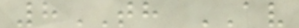8TH AV
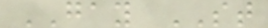GAY ST
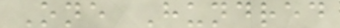One Hundred
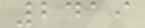2419
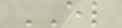EL
